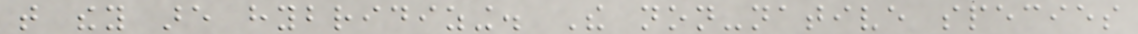that they are hybridizing. The non-native species
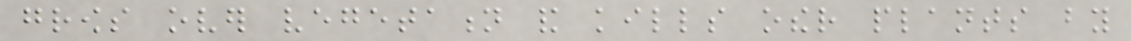grows over vegetation and kills other plants by
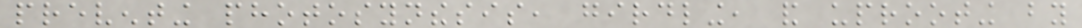preventing photosynthesis, girdling, and uprooting by
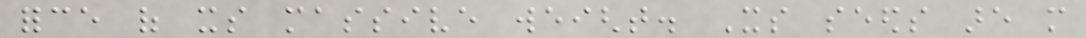force of its massive weight. Its seeds are more
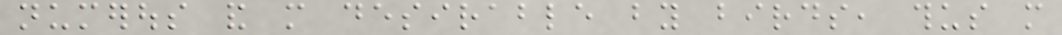numerous and more desirable by birds, thus more
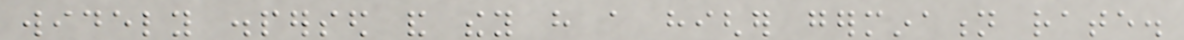widely dispersed and they have a higher germination rate.
